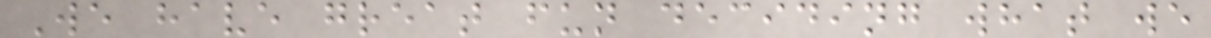We have great fun deciding what we
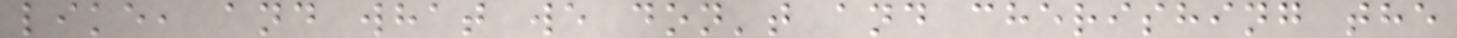like, and what we don't and cherishing the
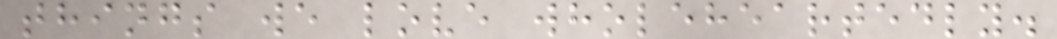things we love wholeheartedly.
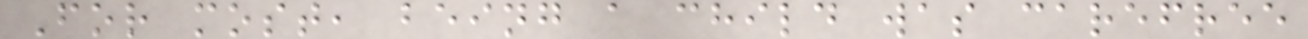For most, being a child was carefree
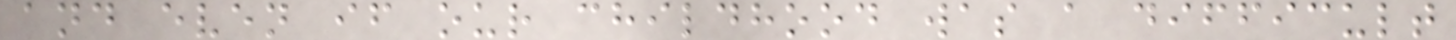and even if our childhood was a difficult
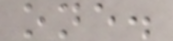one.
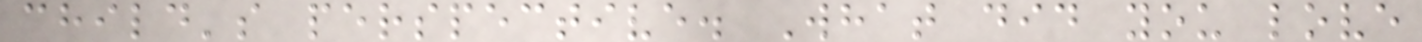child's perspective. What did you love
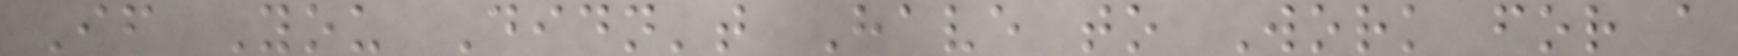If You Didn't Have to Work for a
